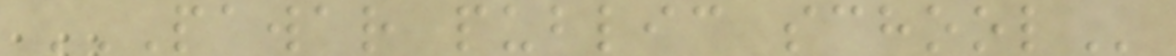PAWAR PUBLIC SCHOOL
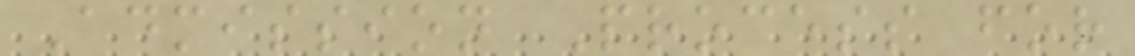Admission Process for
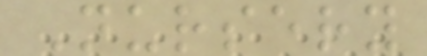Nursery
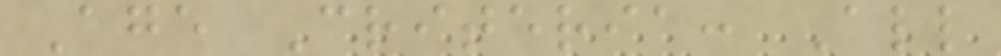Age Criteria: All
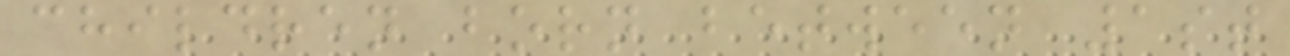children born between 1st
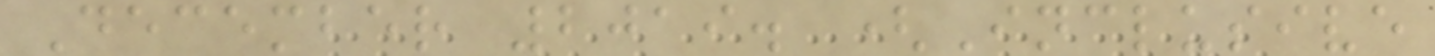December 2019. (Inclusive
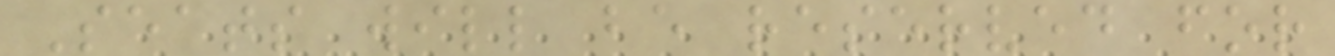Seats will be reserved for
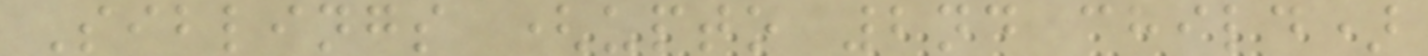Siblings (upto 2nd child)
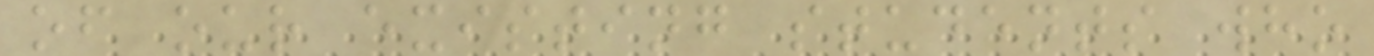of our existing students who
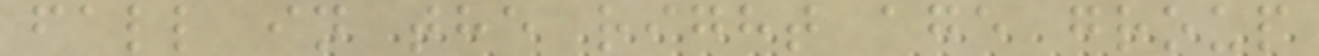fall in the right age group
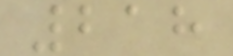218
